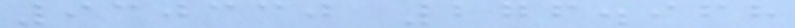930330 276.968
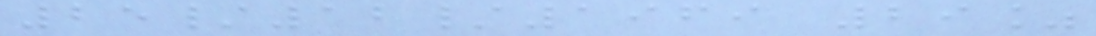25/12/1969 29%
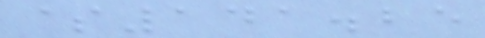$141.25
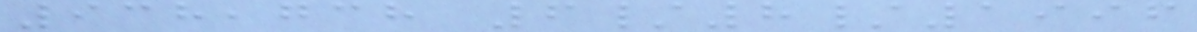938,738 6/8/1996
